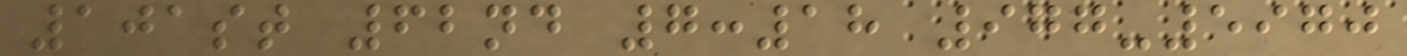101st 62nd 7:18 977-5970
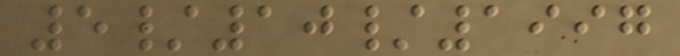5/10/1997
